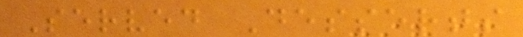Served Desserts
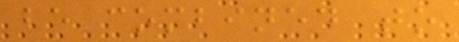be combined to
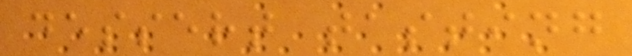dessert tasting
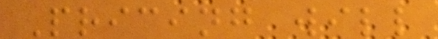Pricing will
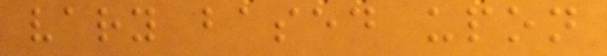vary based upon
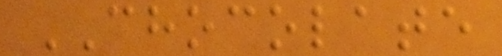CHOCOLATE
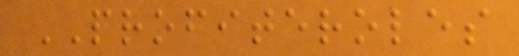PROFITEROLES
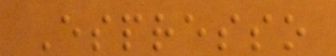Espresso
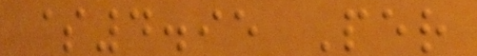$4.95 Per
